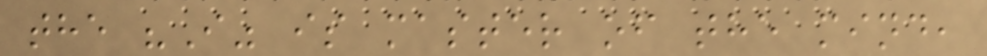the "I" is master of the mind,
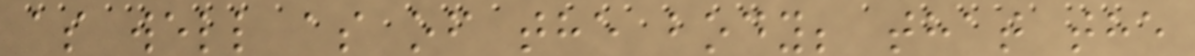as well as of the body; that the
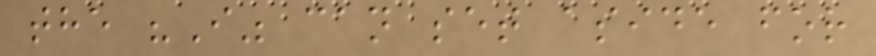the "I" can set aside for
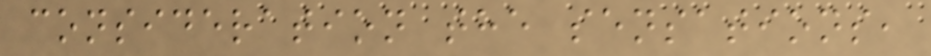consideration the sensations,
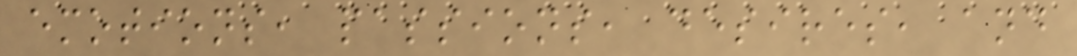emotions, passions, desires, and
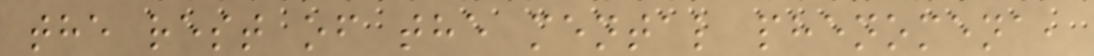the rest of the mental phenomena,
